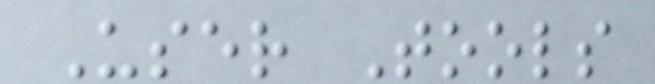User Tools
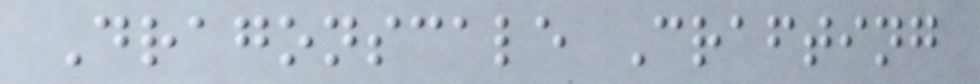Dragonscale Crafting
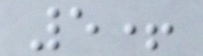5+
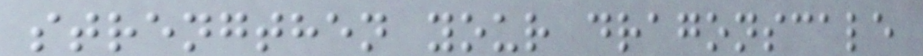strengthen your dragonscale
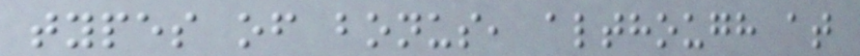types of bonus, although at
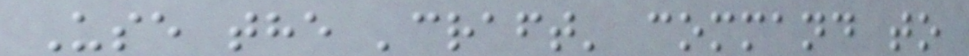Use the 'craft' command to
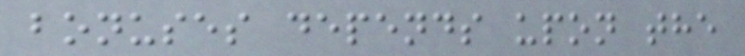bonuses depends upon the
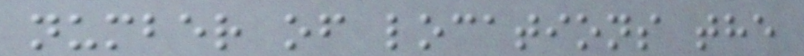number of locations the
